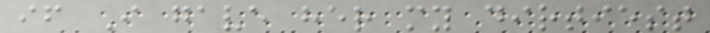if I gave her my dirtiest
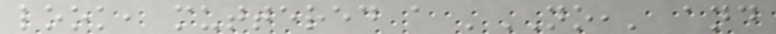look, muttered a 'NO,' and
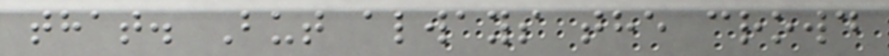that. But always the crowd
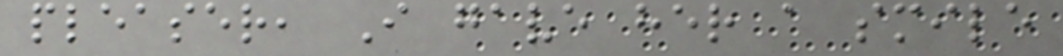pleaser, I gave her a smile
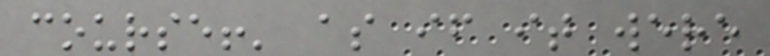course!' as if it were
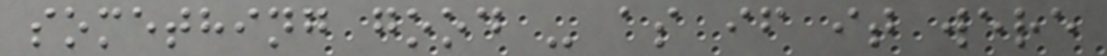something good - as if it were
